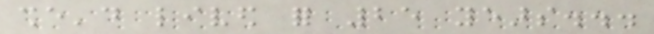she'd lived for 25 years...
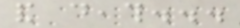and death...
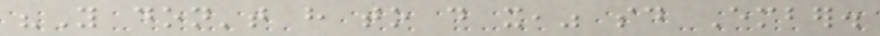"You don't have to do it," said Ember.
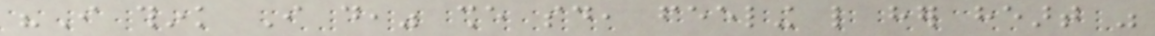"I think I do," she said, feeling like her heart was
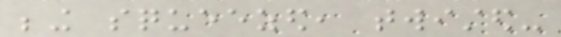being squeezed, twisted-
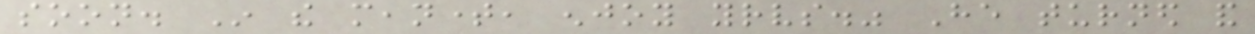soon. In the meantime, enjoy yourselves." He turned and
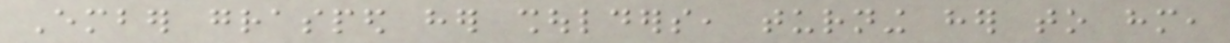Ember grasped her shoulders, turning her to him,
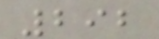292
